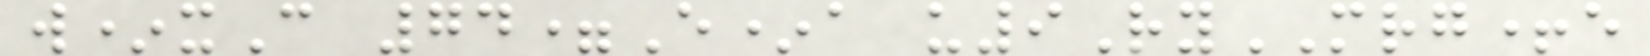w*xC 74=E*a u9RyMRG+e
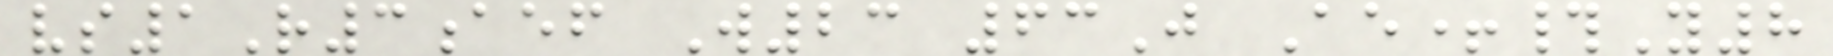vs1R3aef W23 63J Ae+#Y8
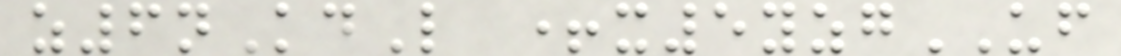z6nKdL +x5yzgUF
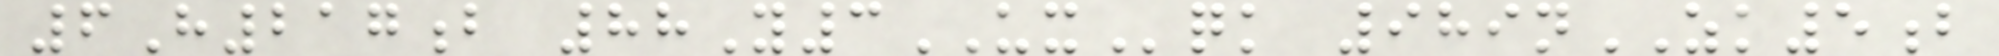6H217b 88Y3UXqk 989nZK5b
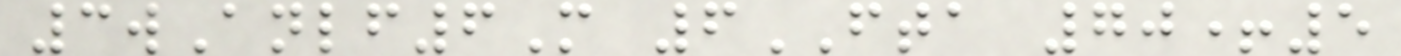3wAnlf6M 6FTA 70+5
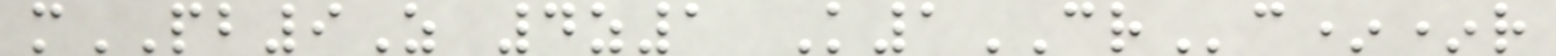mPB9Z 4z1 K1CRc**r
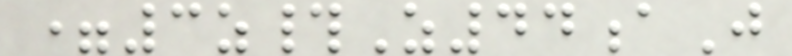=3z#Z44aJ
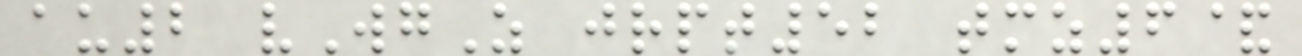au2 vWgZ jrpt52 tmz6&
